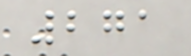271
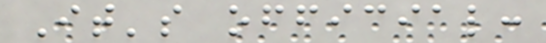It's official:
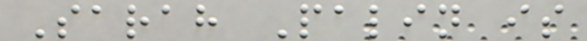Sarah Palin is
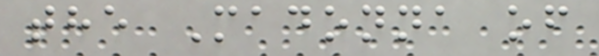the Madonna of
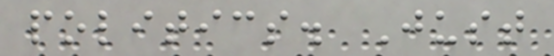politics. Just
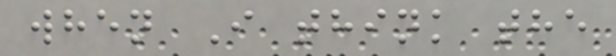when I think the
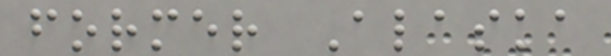former Alaska
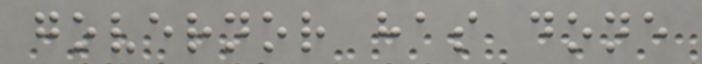governor has done
